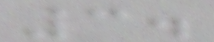3.
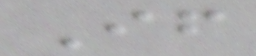If
